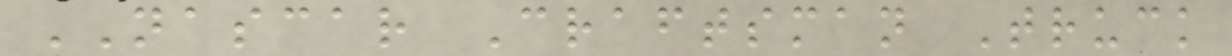NASCAR Craftsman Truck
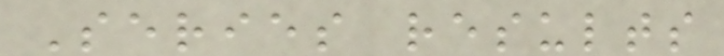Series results
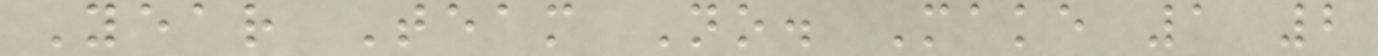Year Team No. Make 1 2
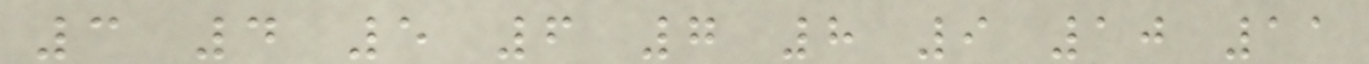3 4 5 6 7 8 9 10 11
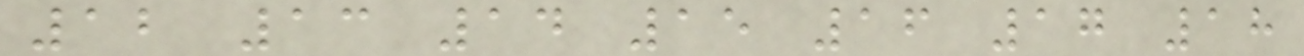12 13 14 15 16 17 18
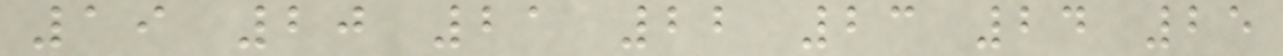19 20 21 22 23 24 25
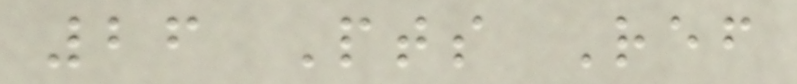26 Pts Ref
